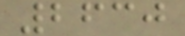2630
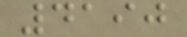4190
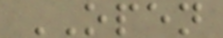OPEN
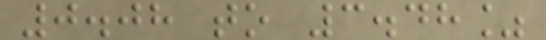0.08 to 3.48%
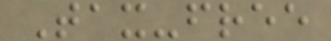Tax-free
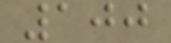100
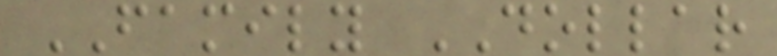FAMILY DOLLAR
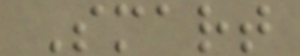Smart
